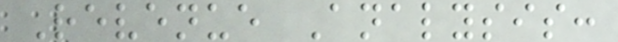Revenue Analysis:
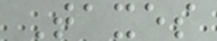Taxes
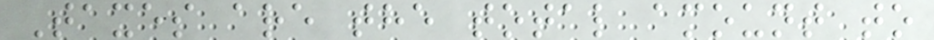Taxes are the total amount to
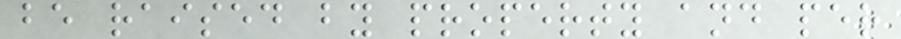be raised by property and per
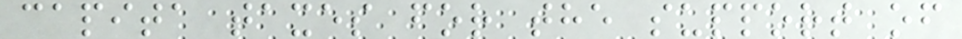capita taxes for the support of
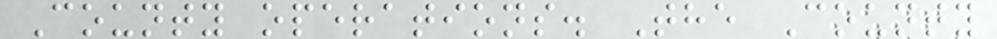County operations. The County
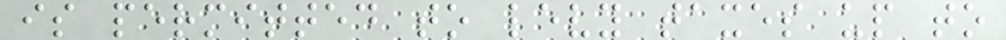is permitted to levy taxes up to
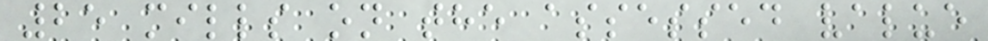25 mills on the assessed value
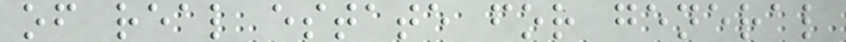of real estate for general
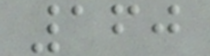160
